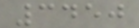3450
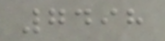7498
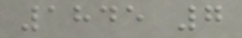1845 7
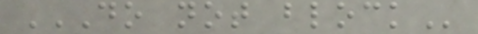DO NOT BLOCK
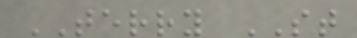TERRY ST
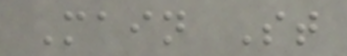Main St
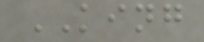KING
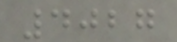4027
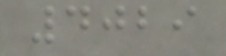4029
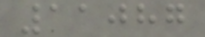11087
